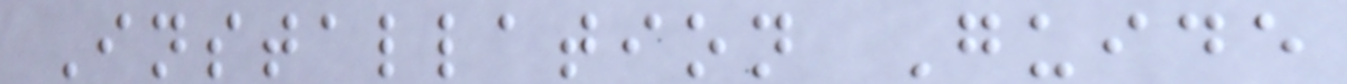Installation Guide
